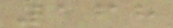168
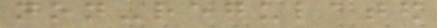non-regulated
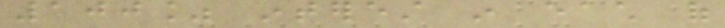100% interest in each of
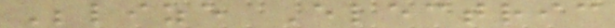Belize Electric
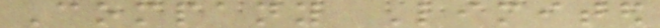Company Limited
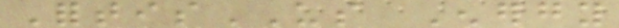FortisUS Energy
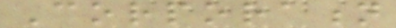Corporation
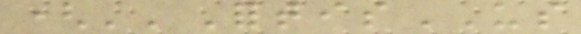(''FortisUS
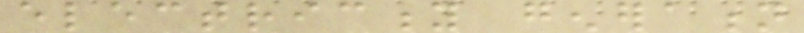electricity generation
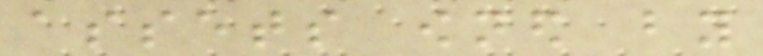assets owned by
